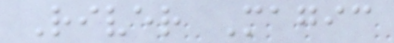River Magic
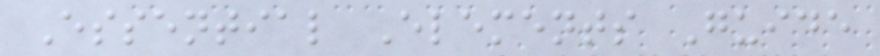Essential Elements Guide
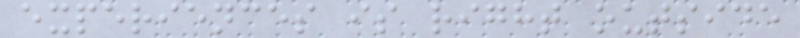experiences is right outside
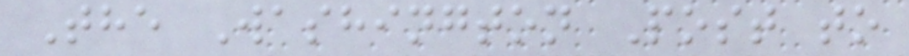The Washington Post to
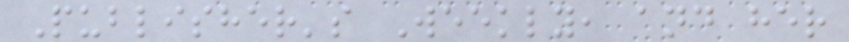Publisher's Weekly, and her
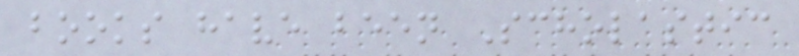books have been Scholastic
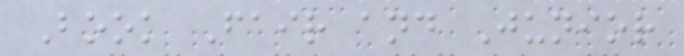Book Fair and Junior
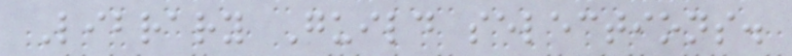Library Guild selections.
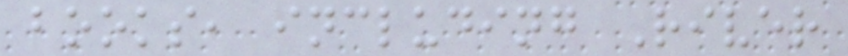books, including River
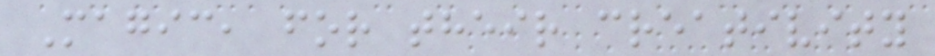Magic, for their creativity
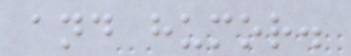and humor.
